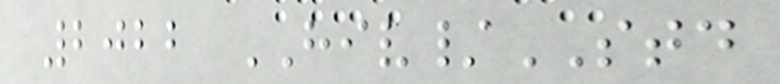2022 HIV/STD
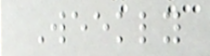Weekly
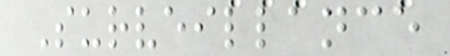Surveillance
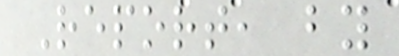Report, by
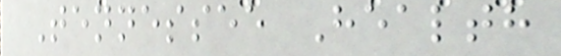Tennessee Health
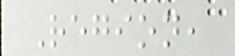Region,
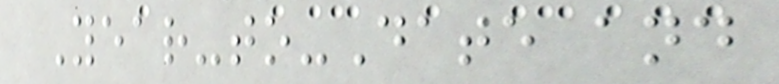Year-to-Date and
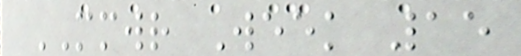MMWR Week 15
